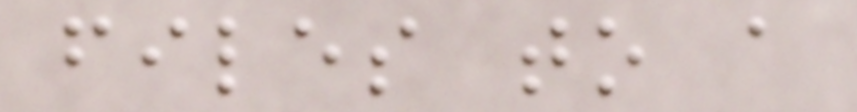files to a
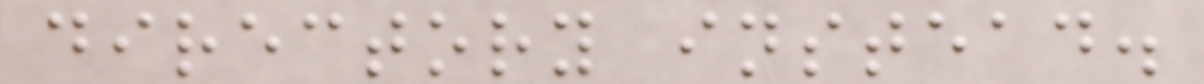directory instead.
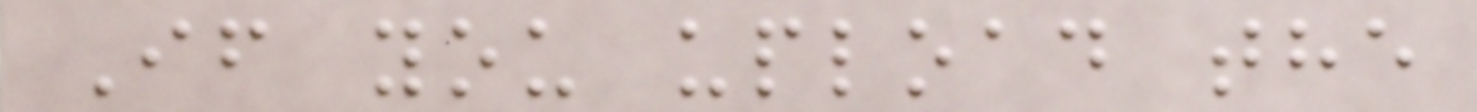If you upload the
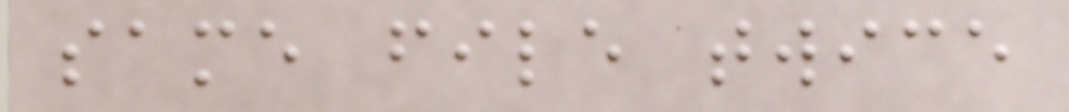same file twice
